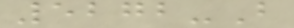5272-B
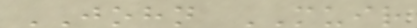JOHN MUIR
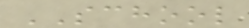SCHOOL
